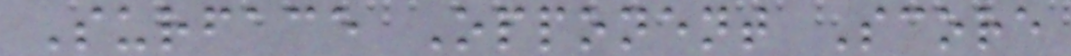Surface Opponent Score
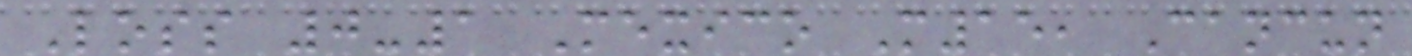Loss 0-1 Mexico M15, Cancun
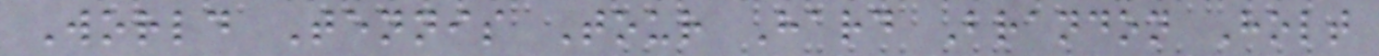World Tennis Tour Hard Brandon Holt
